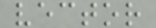vector
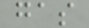gas
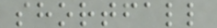shortfall
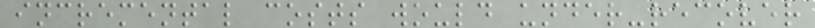incremental costs would under-recover
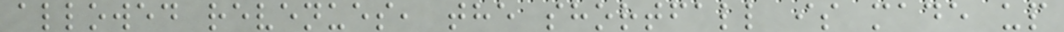allowed revenues, the shortfall is made up
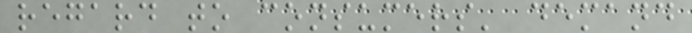regard to consumers' demand
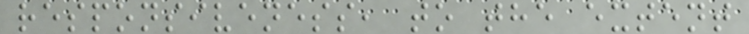responsiveness, to the extent
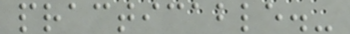practicable.-
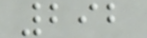292
